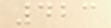423
